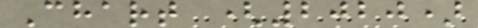Chart (2020)
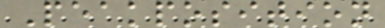Peakposition
